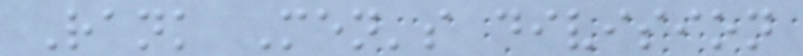Rank Men's division
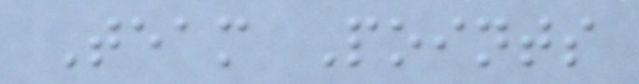Team Points
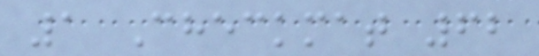1 Checkmat 62
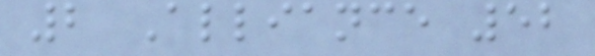2 Alliance 52
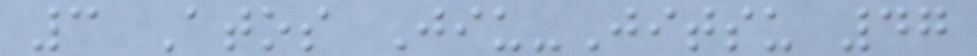3 Atos Jiu-Jitsu 47
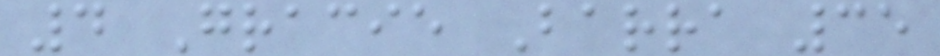4 Gracie Barra 35
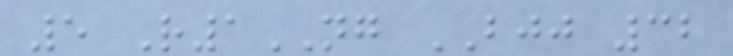5 R1NG BJJ 32
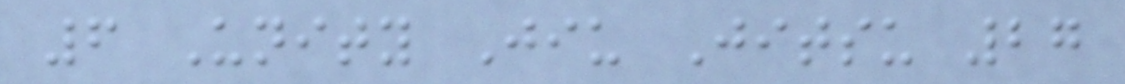6 Unity Jiu Jitsu 27
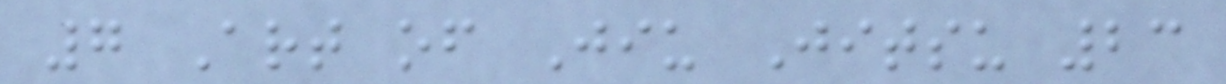7 Art of Jiu Jitsu 23
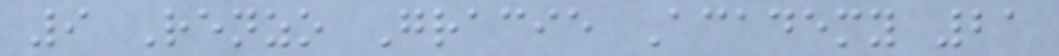9 Renzo Gracie Academy 21
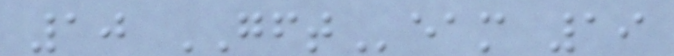10 GFTeam 19
